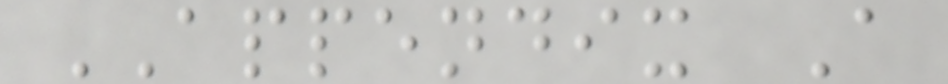APPENDIX A
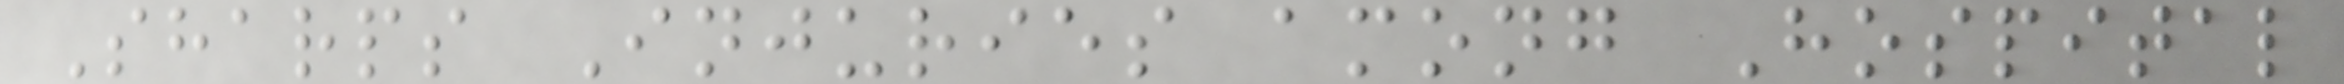Sharps Injuries among Hospital
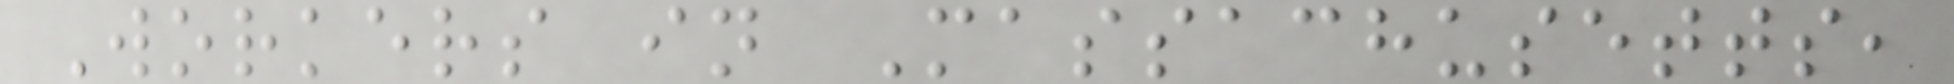Workers in Massachusetts,
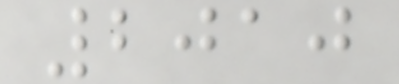2010
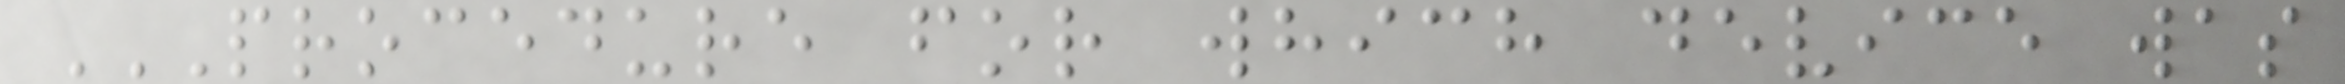PROCEDURE FOR WHICH DEVICE WAS
